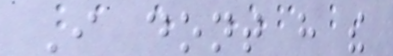I dont have the
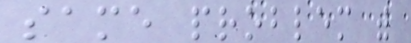same problem with
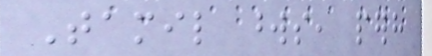Tamil words, perhaps
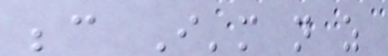because I'm not as
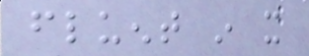fluent in it
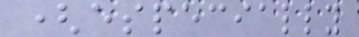(especially
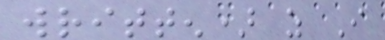written) as I
